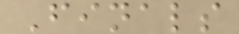Finals
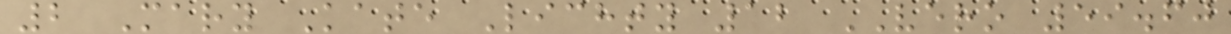2 Mary Kate Lichty 12 VERO 59.60
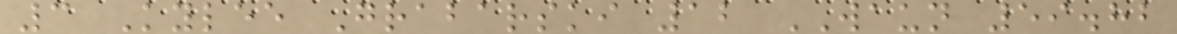3 Kylee Grabarski 12 WAUN 59.82
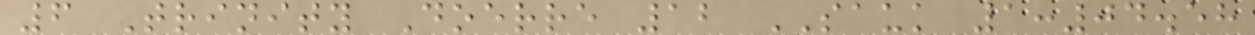6 Trinity Doerre 12 SAUK 1:04.58
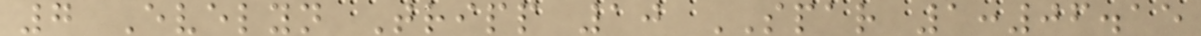7 Evelyn Tripp 10 SPAR 1:06.15
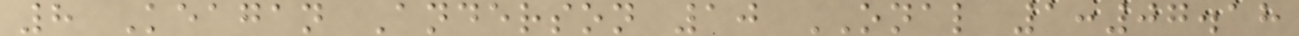8 Keagan Anderson 10 ONAL 1:07.18
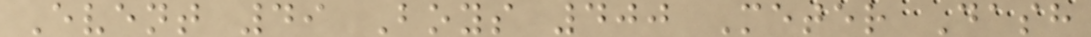Event 49 Boys 400 Meter Dash
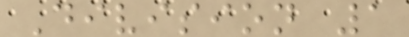Division 1
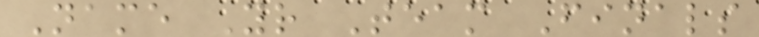Name Yr Team Finals
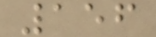156
